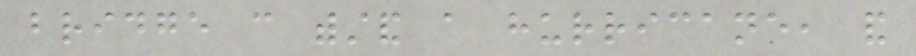bridge can withstand a hurricane, and
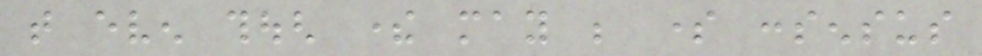that even though there may be some consensus
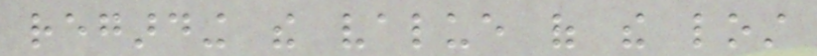regarding the value of the lost
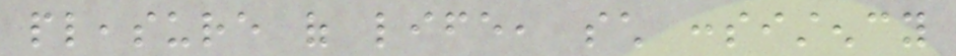pleasure of life, such consistency
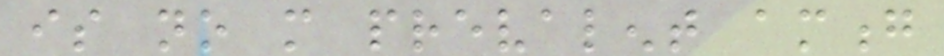is no more prevalent among
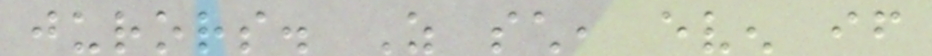jurors. As such, even if
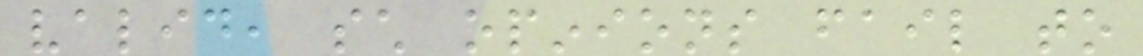valid, such opinions fail to
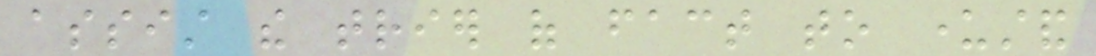assist the trier of fact to understand
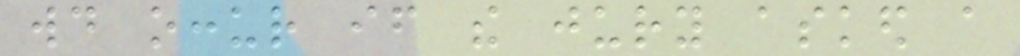would occur if the jury asked a
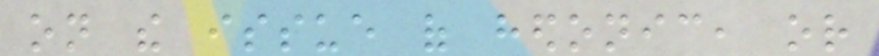on the issue of hedonic, or
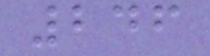246
